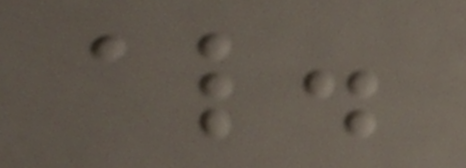al.
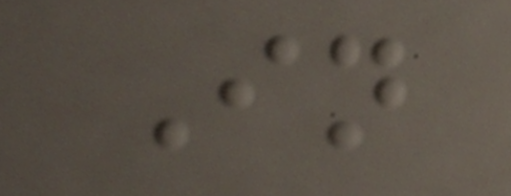In
